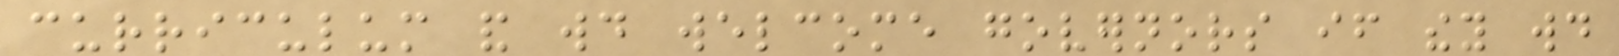curriculum and would welcome governors if they would
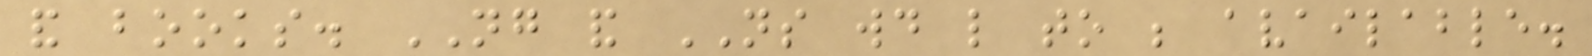and books. NG and NS would like to be available.
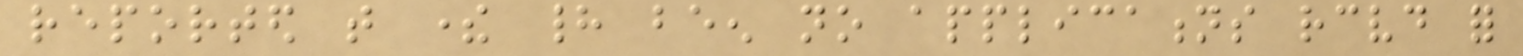reported that there had been no applications received for
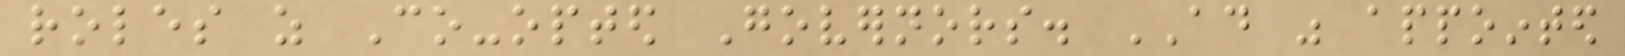roles as Co-opted Governors. AD was appointed
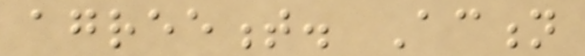agreement. Action
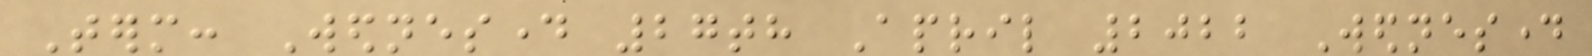Term: Wednesday 27th April 2022 Wednesday
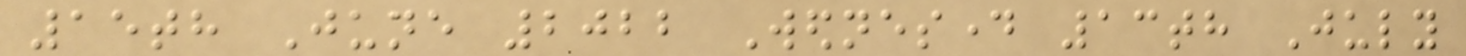15th June 2022 Wednesday 13th July
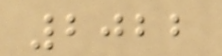2022
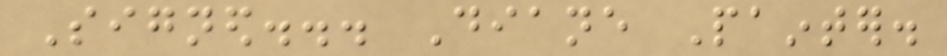Signed... Diane Painter.
